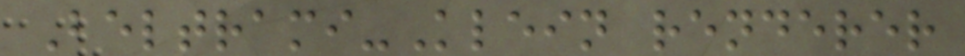Beltrami-Klein renderer
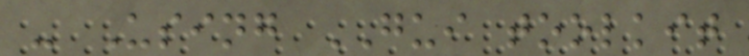- Using GUI toolkit
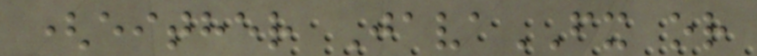(either JavaFX or
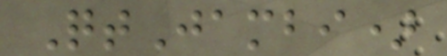QtJambi)
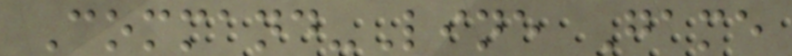Command-Line Game
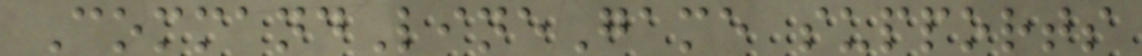CommandLineGame supports
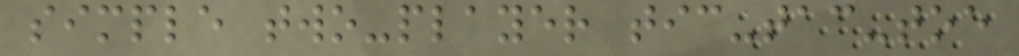simple two-player tic-tac-toe
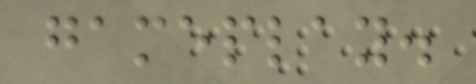gameplay.
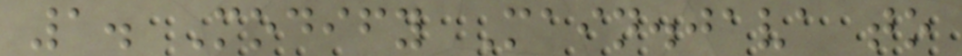1. Modify Main.java to
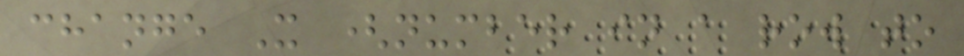change X (number in a row to
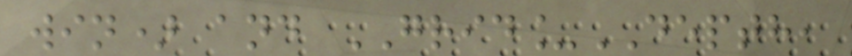win) and GRID_DEPTH,
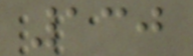130
